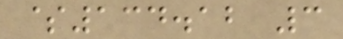$134.12 3
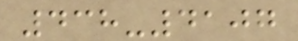438-4107
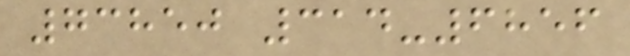73850 314-6856
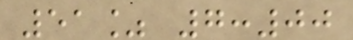51% 7:00
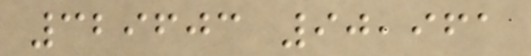329603 90,961
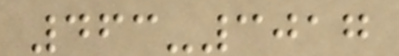463-3017
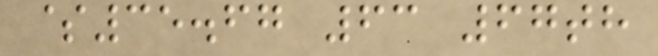$35.67 63 67th
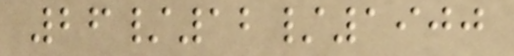26/12/1900
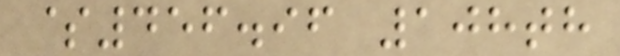$456.96 108th
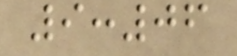9:06
